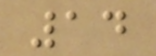14
